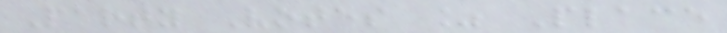Party Votes % Place
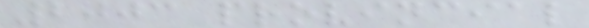2003 provincial
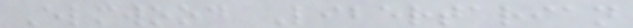Elmwood Libertarian
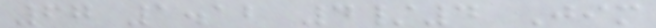67 1.12 4/4 Jim
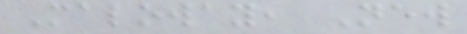Maloway, New
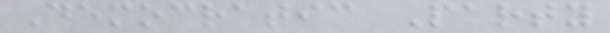Democratic Party
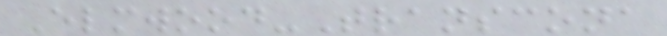Elmwood-Transcona
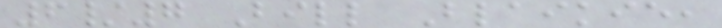6/7 Bill Blaikie,
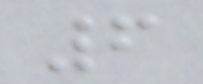6
